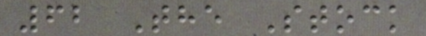62 The Stock
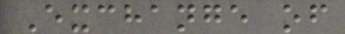Exchange of
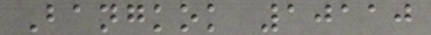Bangkok 10110
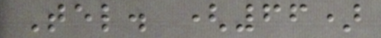Tel. (66)
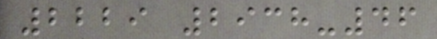2229 2938-46
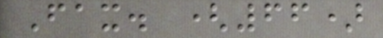Fax. (66)
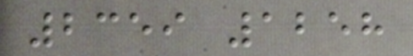2359 1258
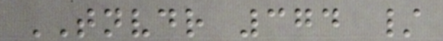TNVDR 374 /
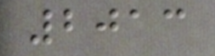2013
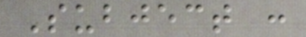Subject :
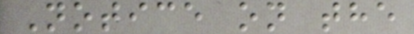Notice on the
